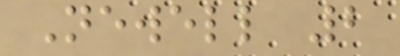Newell 2
